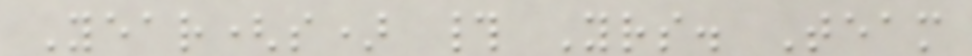Year(s) # Yrs. Team
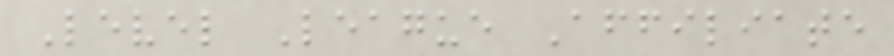Level League Affiliate
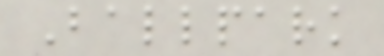Ballpark
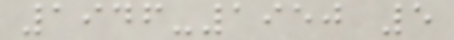1946-1950 5
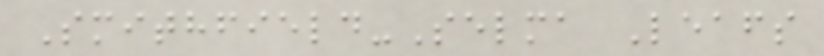Smithfield-Selma Leafs
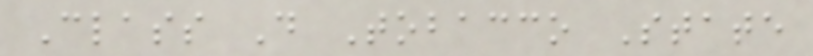Class D Tobacco State
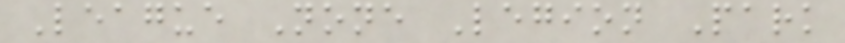League None Legion Park
